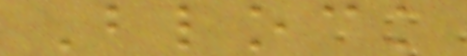Block
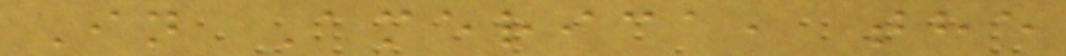In America, the
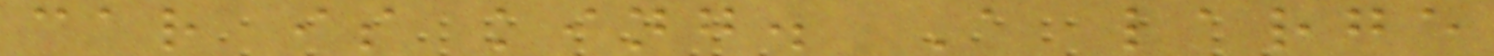car is king. A large
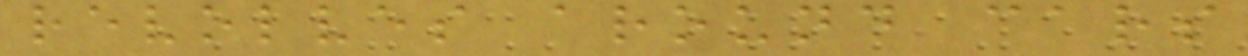revolves around cars
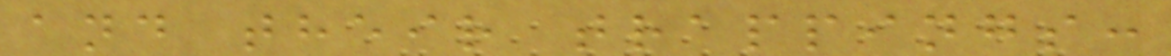and their trappings:
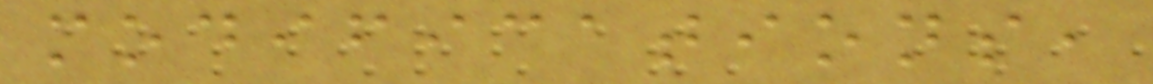modifications,
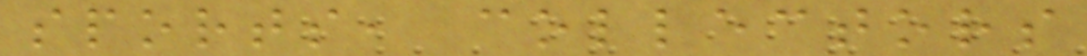sports, collectors
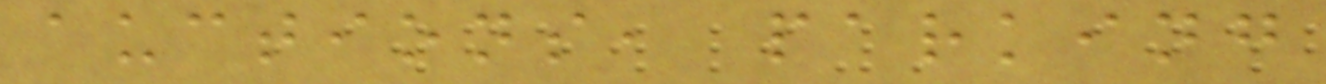auctions, parking
